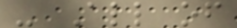- All of
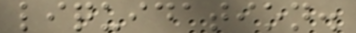liquidation.
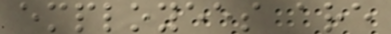employees are
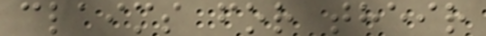claims for their
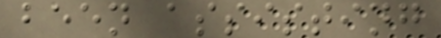been assisting
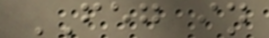FEG in
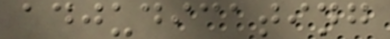adjudicating
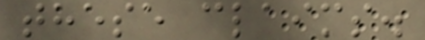these claims.
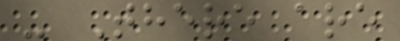- There are
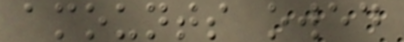amounts owed
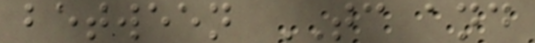between TC and
